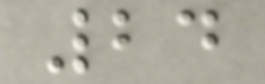24
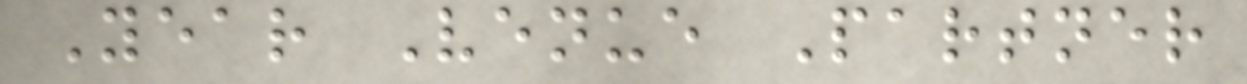Year Venue Partner
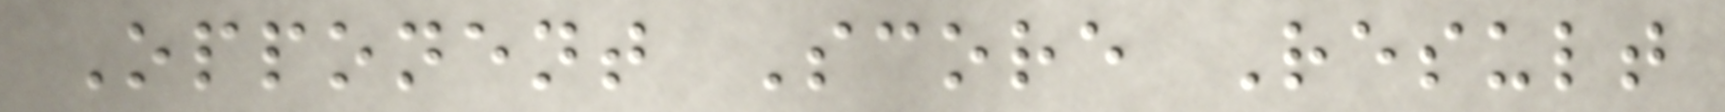Opponent Score Result
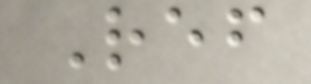Ref
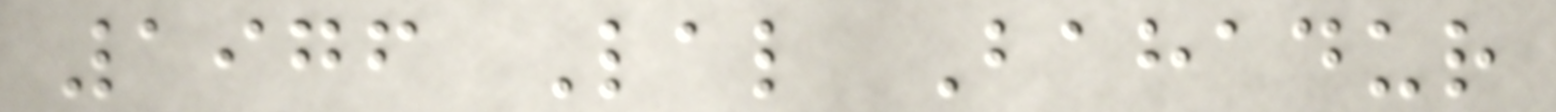1976 Lal Bahadur
